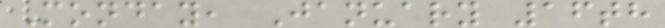Monday, January 16th
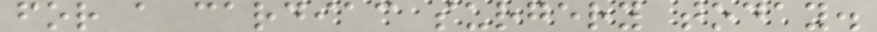for a cardiac surgery today.
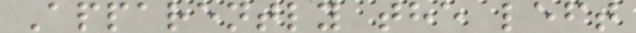Apparently the left
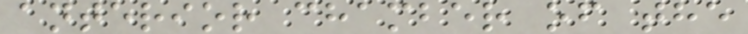anterior chamber of the
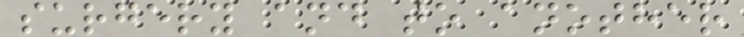surgery and to another
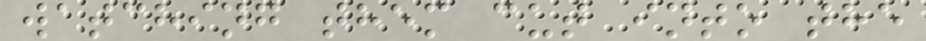watching them cut into the
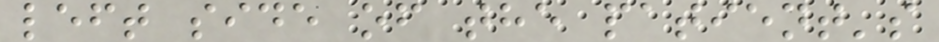left side of the patient's
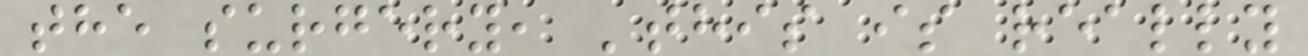the surgery, 'this is really
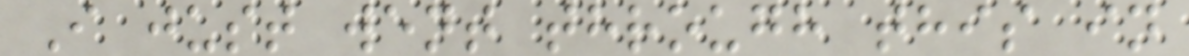I just went through this in
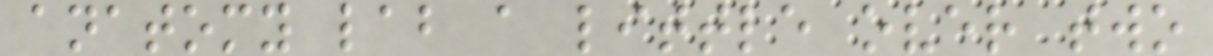anatomy lab a little over two
